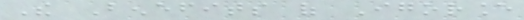The Benefits of Igorance
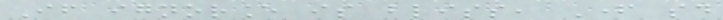If ignorance is bliss, Father said
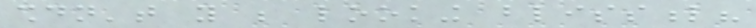shouldn't you be looking blissful?
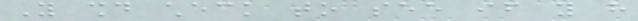You should check to see if you have
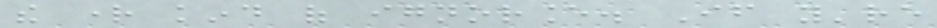the right kind of ignorance. If you're
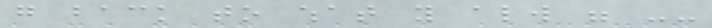go back to what you always were --
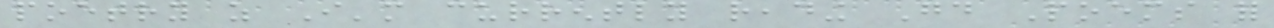poetry as I'm currently reading Good Poems for
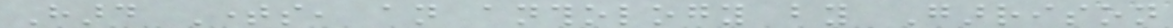Hard Times, an anthology by Garrison
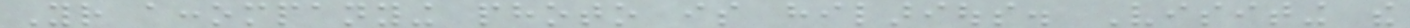Your accompanying photo is hilarious. Visiting the
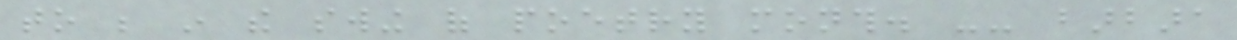to be in the swing of poetry month. -- barbara
